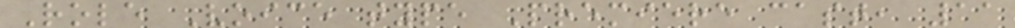Role Voice type Premiere cast, 11
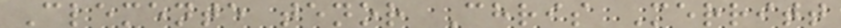Clemente tenor Chris Merritt
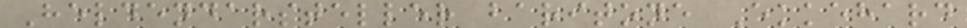Heldendarsteller baritone Ekkehard
